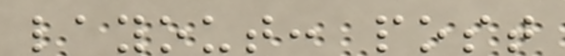layout: post
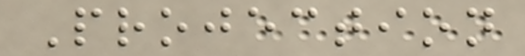Projection
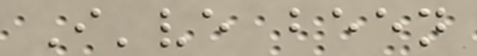I've been
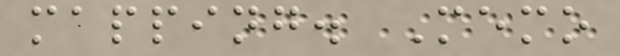mapping. Memo
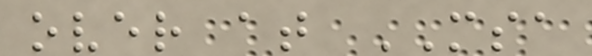over at MSA
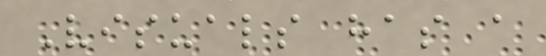Visuals has a
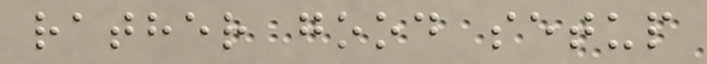rather good setup
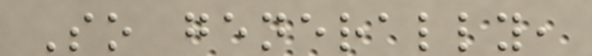So generally,
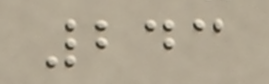243
